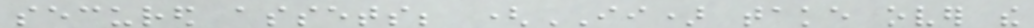secured assets; (II) take over the
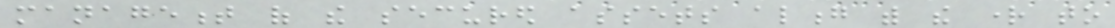management of the secured assets along with the right to
